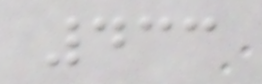433
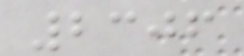2306
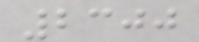2300
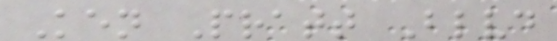Ken Pratt Blvd
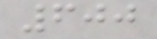600
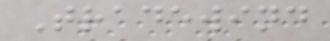Tradewind
